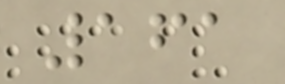161
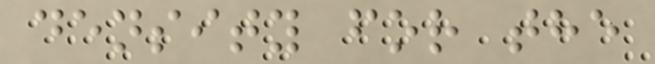density for the
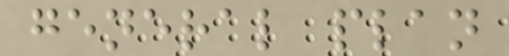general plan
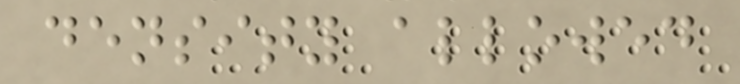density allowed
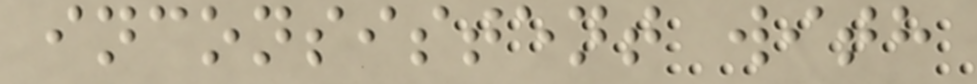inconsistent with
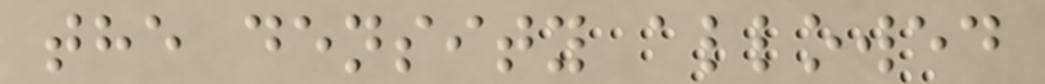the density allowed
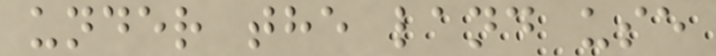under the land use
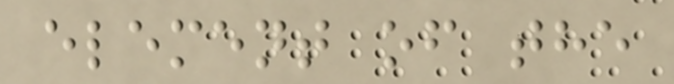element of the
